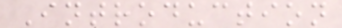Introduction
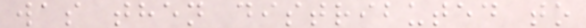was then distributed to
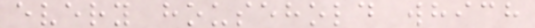every household which
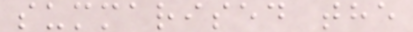summarised the
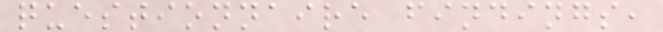questionnaire findings,
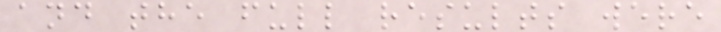and the full results were
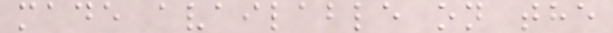made available on the
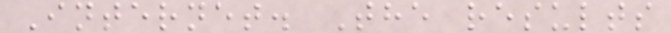Internet. The results
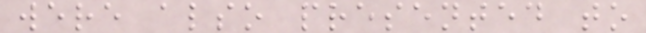were also presented to
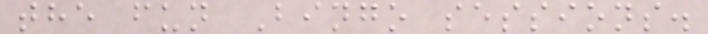the fun Bingo sessions.
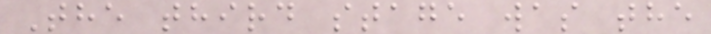The third stage was the
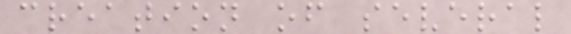creation of several
